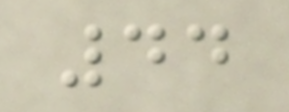44
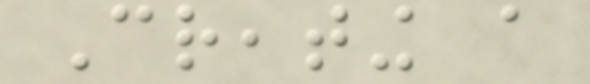Creating a
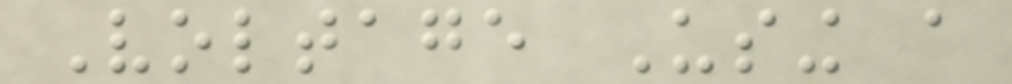Voltage Using a
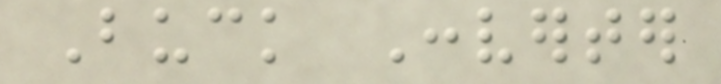Buck Converter
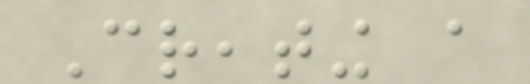Creating a
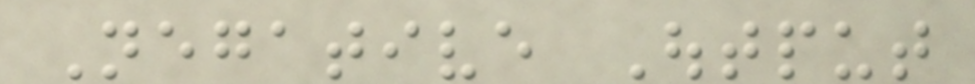Negative Output
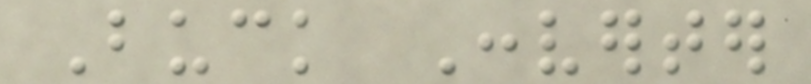Buck Converter
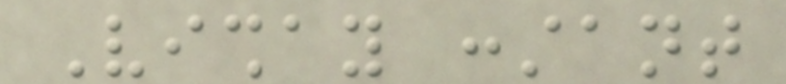Vishay constant
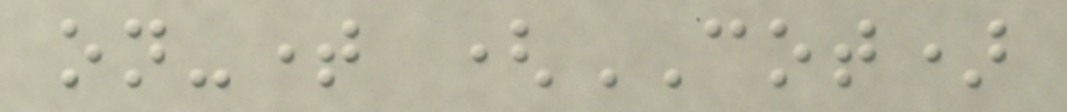on-time (COT)
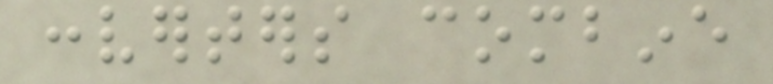converters combine
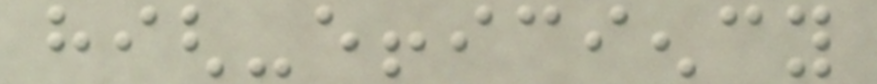high-efficiency
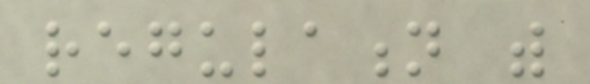regulation with
